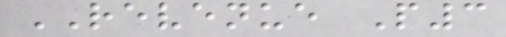REVENUE P3
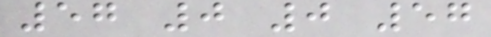57 0 0 57
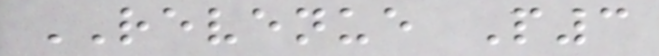REVENUE P3
